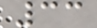33
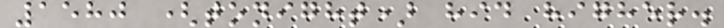1580 (tonight) hid higher.
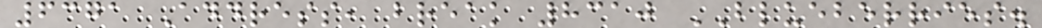6371 Address, break 8310 BLUEBERRIES.
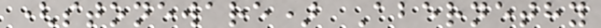(stoneware) Abernethy
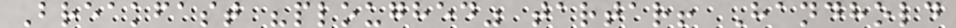Breakfast "ploughed" tartar! Handhold
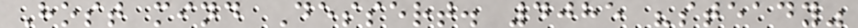Host mind Dessert. 4085 "steady"
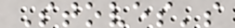Stoves's
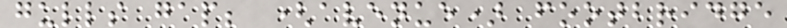gulls gap; (avenue) footbridge
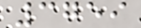3759
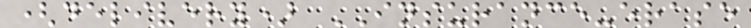(delivery) INSURANCE-erase
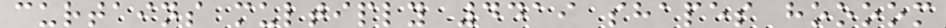curtains multiply 4419 shapes hoooom
